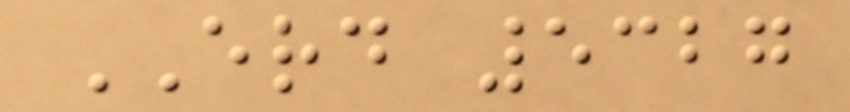ERD 5327
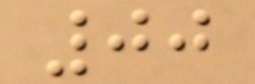00
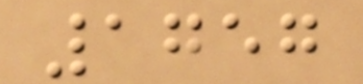1757
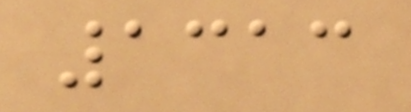1313
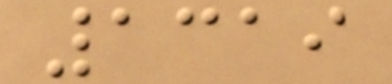1319
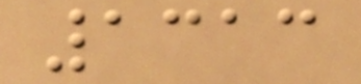1313
